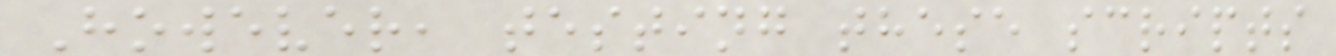However, testing these scripts
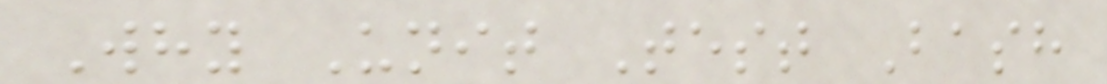Why Unit Test Bash
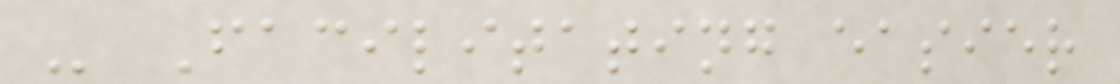- Facilitating easier
